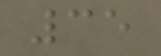35
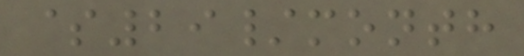$29/month
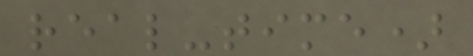real-time)
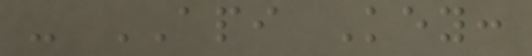- API Key:
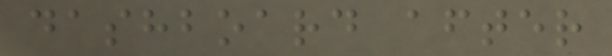dashboard after
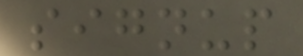signup
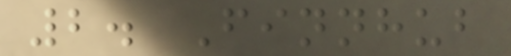2. Finnhub
